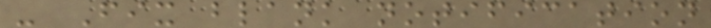- Fix blank notification
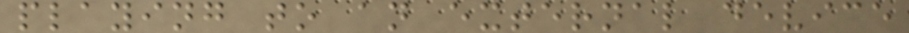playing to an external device
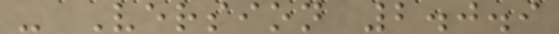- Version 2.0.9
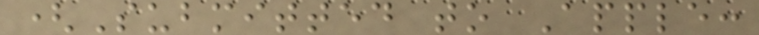(Submitted to Apple:
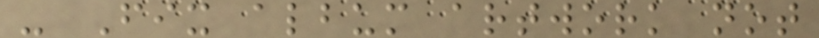- Fix album artwork not
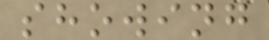showing
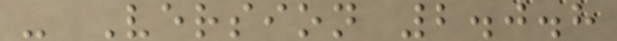- Version 2.0.8
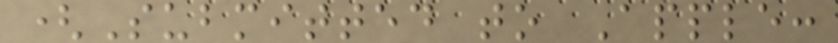(Submitted to Apple:
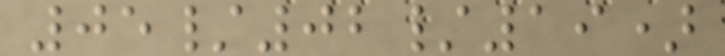05/02/19)
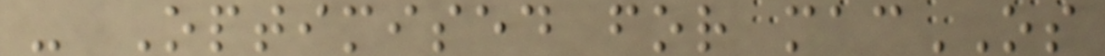- Optimised for macOS
